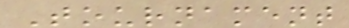Tournament
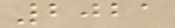2021
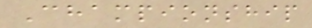Championship
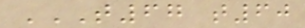T67 T60
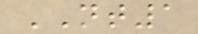NT1
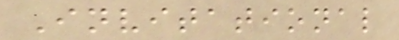Invitational
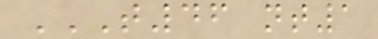T46 NT1
